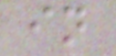in
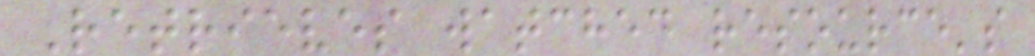Retrieves watched resource's
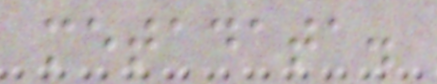metadata.
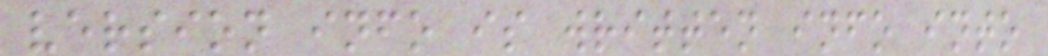version info is written info into
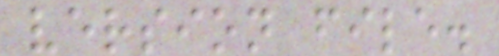version file.
